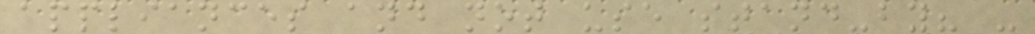appliances and not use stand-by? -
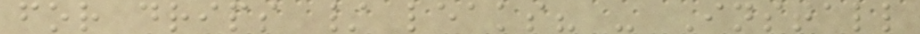for drips / leaks? - Install
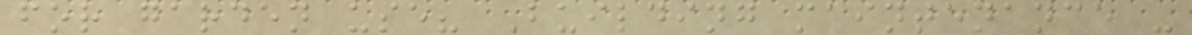for garden use? Building maintenance -
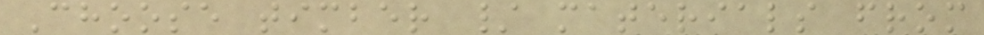Choose timber / materials from
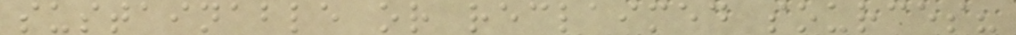sustainable or reclaimed sources?
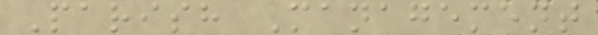Parish Management
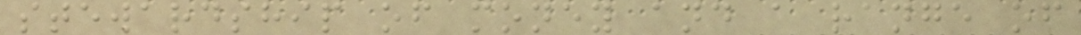stewardship of money and a range of
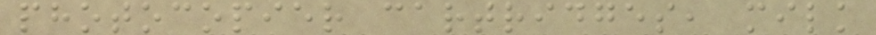photocopier cartridges, milk
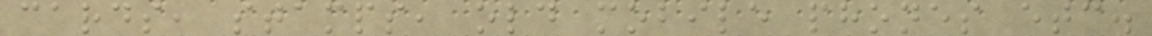cards, stamps, old mobile phones etc.
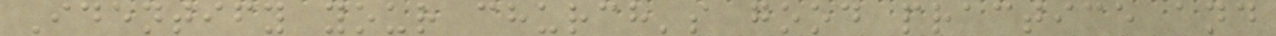Identify your church's good practice and
